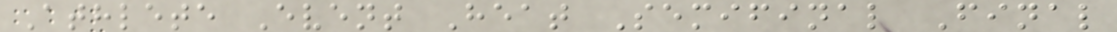Athlete Event Heat Semifinal Final
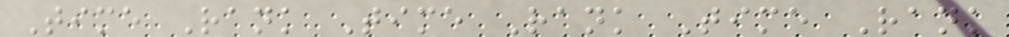Time Rank Time Rank Time Rank
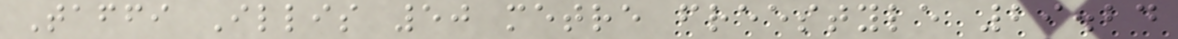Taffi Illis 50 metre freestyle 29.24
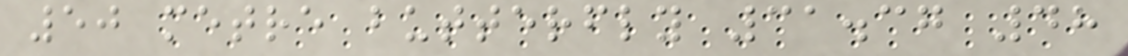50 metre butterfly 31.37 48
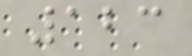123
